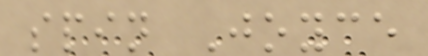spin Joyce
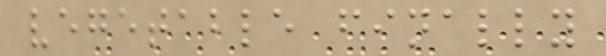vegetable finally
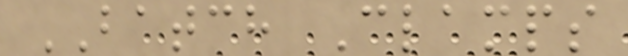BATCH Clamps
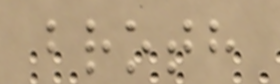broth
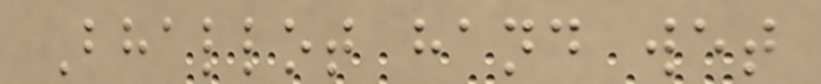Bhallot hand wet
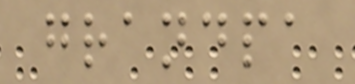grandpa
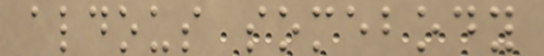aldous somebody
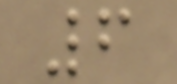6
